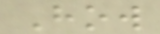How
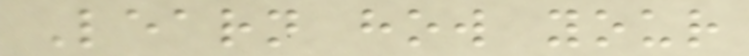Learn how your
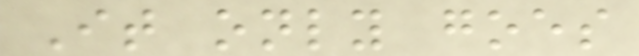It only goes
